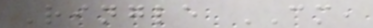Ringle CM,
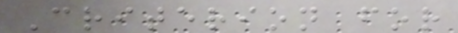Criterion for
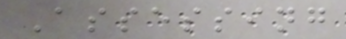Assessing
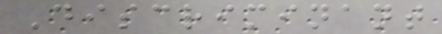Discriminant
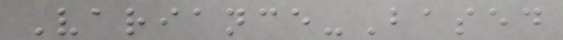Variance-Based
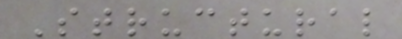Structural
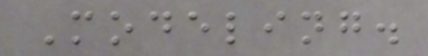Modeling.
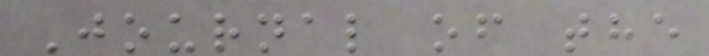Journal of the
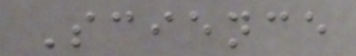Science
